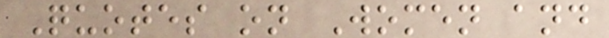Quotes on Women and
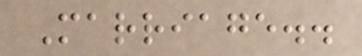Marriage..
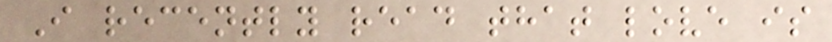I recently read that love is
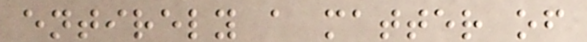entirely a matter of
